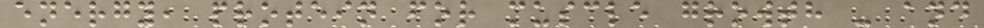energy, protein for muscle growth - and
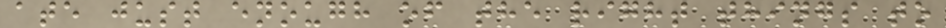ate just enough of the right things to
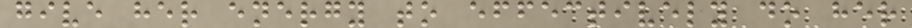give her energy to effectively do her
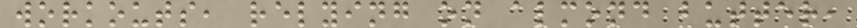workouts, relying on almond butter,
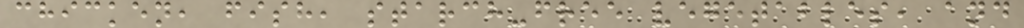chicken, fish, starch-free vegetables, and
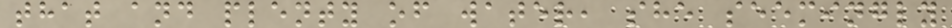that and plenty of water, she seemingly
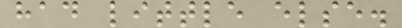had little else.
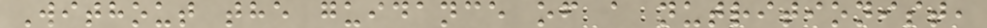Without the guidance of a nutritionist,
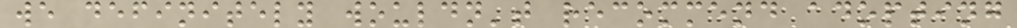we definitely wouldn't recommend adopting
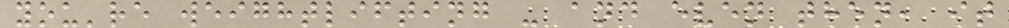you're weightlifting - and even then, it
